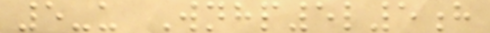5-u Wnhp5l5h
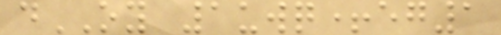dOY 1uwq+eg1
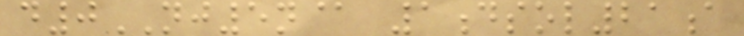d0NJ5n@ 1dsol21a
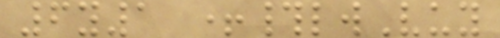6y1 +#lwVuy
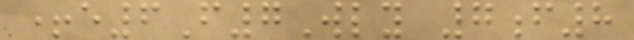+e6F7Wly 7f8
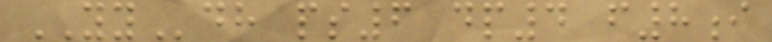YYdh ps6 dp4 f8i
